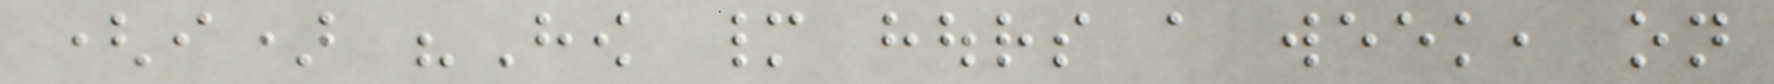(i) "How many hours a week, on
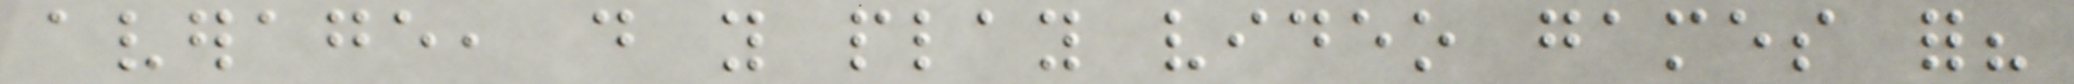average, do you play video games for?
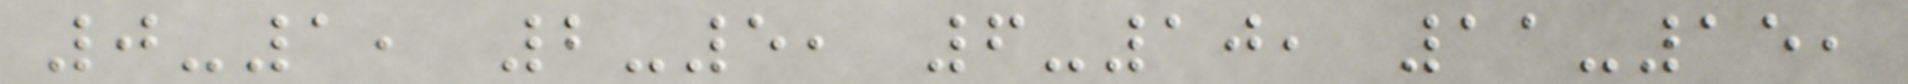0-1, 2-5, 6-10, 11-15,
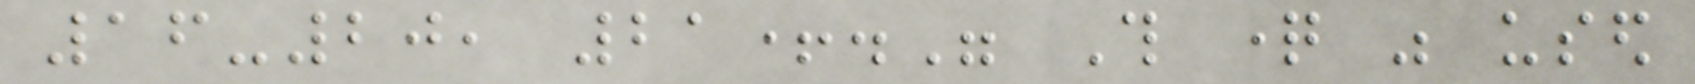16-20, 21+." This question was used
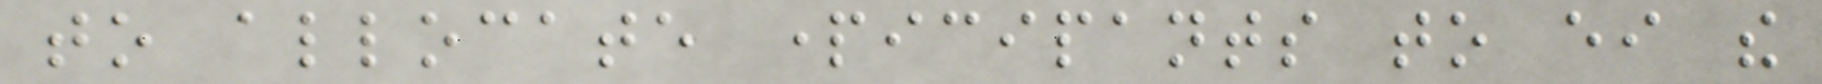to allocate participants to either the
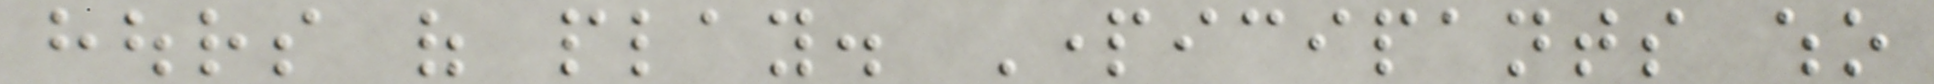hours of play. Participants who
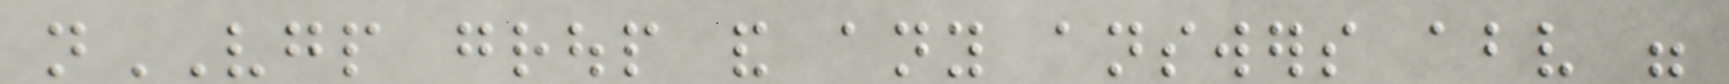nVGP group and any answers above were
